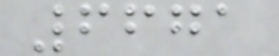6671
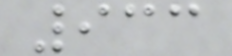933
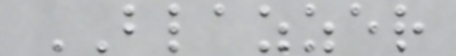BLAZZER
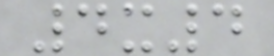4x4
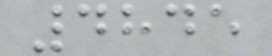4845
